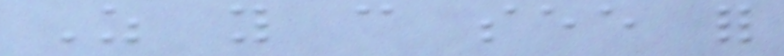As you can see for
